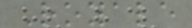Royale
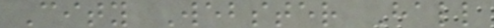City Webster Hall
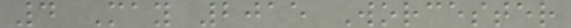4 May 2015 Worcester
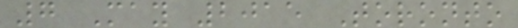7 May 2015 Toronto
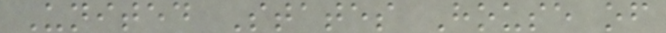United States House of
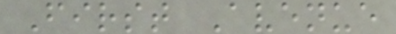First Avenue
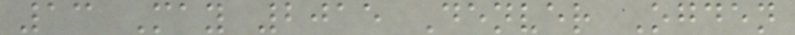13 May 2015 Denver Ogden
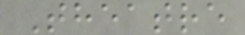Theatre
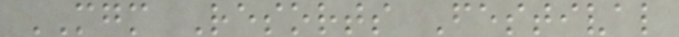MGM Resorts Festival
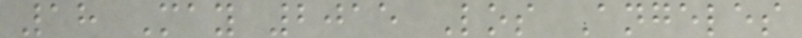18 May 2015 Los Angeles
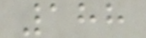188
